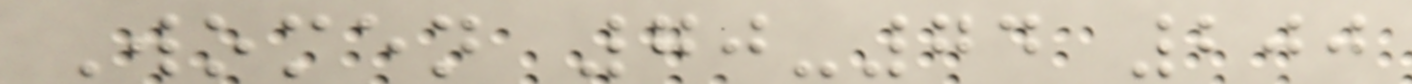Women 70-74 200
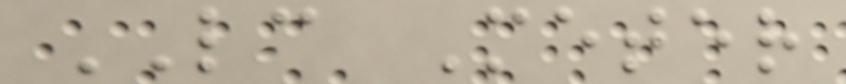LC Meter
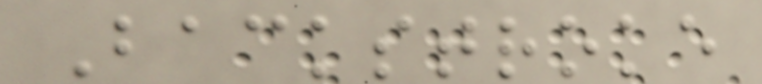Backstroke
